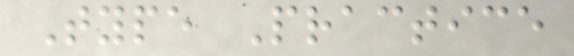Type Practice
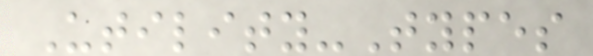Utility-Types
